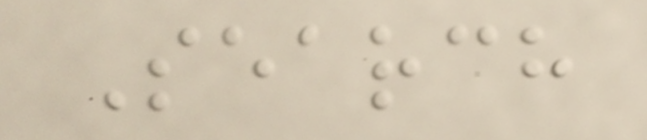Search
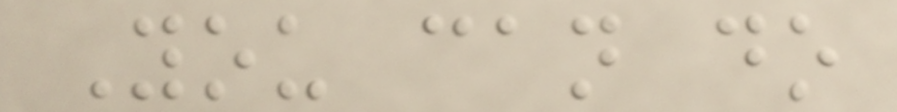You can do
